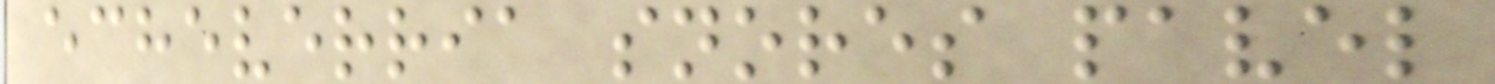echeverria snores pavel
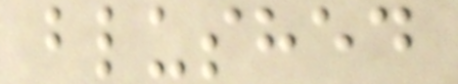blushed
